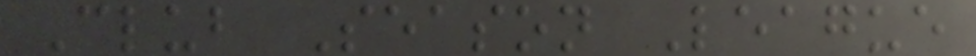Club Season League
